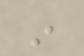in
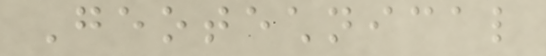Geotechnical
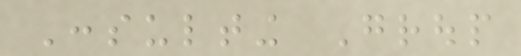Consulting Group
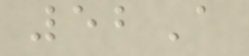52A
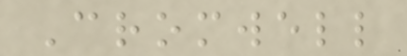Cromwell
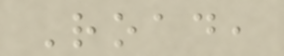Road,
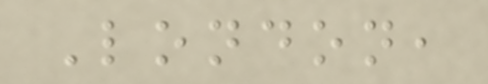London,
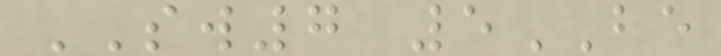SW7 5BE
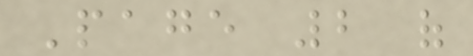Page 2 of
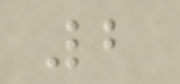2
